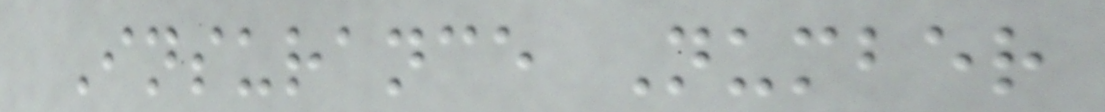Insurance Number
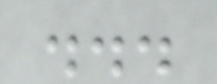...
